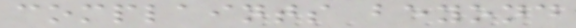complaints beyond
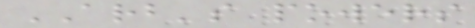ARB's powers
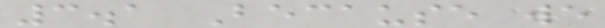3.1 Because we
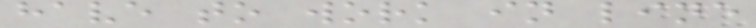have to work in line
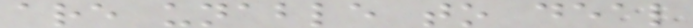are unable to deal
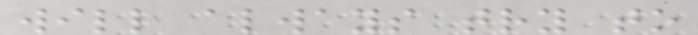will always try to
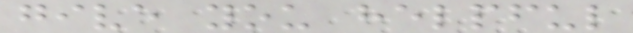give you helpful
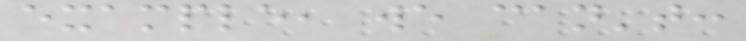example, we can't:
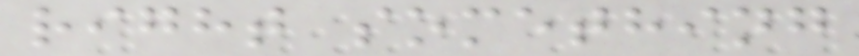right something
